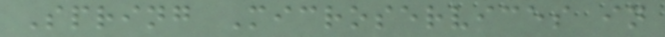Spring Microservices in
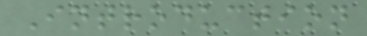Introduction
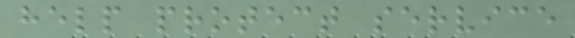help protect service
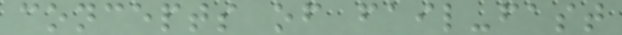concepts of fail-fast
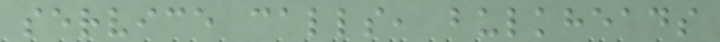service calls, bulkheads
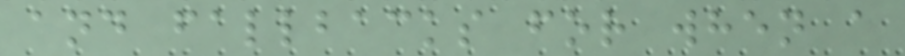and fallbacks for when a
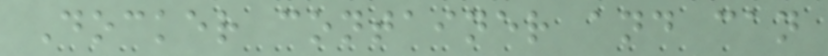Docker container and can
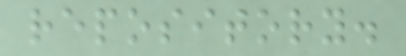repository.
